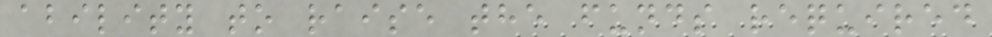ability to raise the funds required
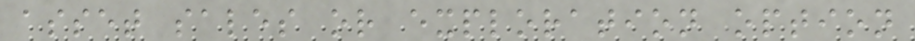asset sales or exploration option
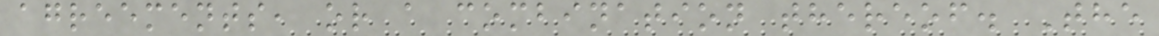agreements, or a combination thereof. The
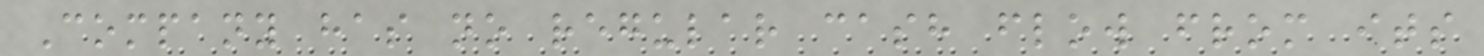Company has no regular cash flow from its
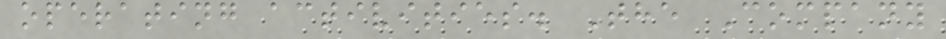operating activities. The Company
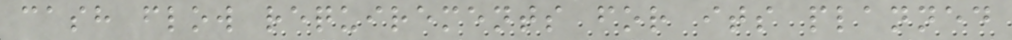cash flow requirements for its planned
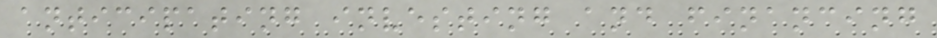anticipating investing and financing
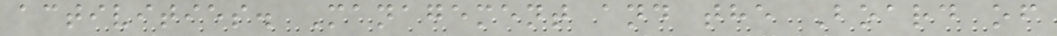activities. Management and the Board of
